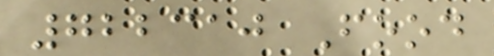722310 Food
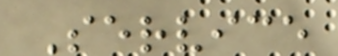Service
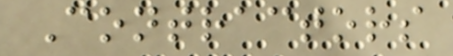Contractors
